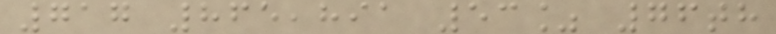717 865,891 53% 76th
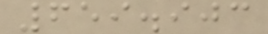659.903
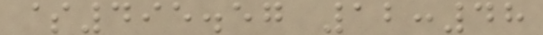$495.57 12:48
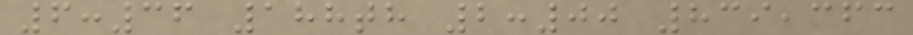6:36 188th 2:00 839,363
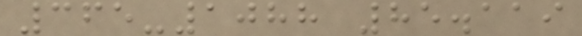365-1088 85.119
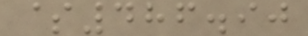$486.90
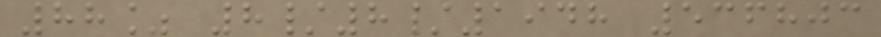88% 8/8/1948 536803
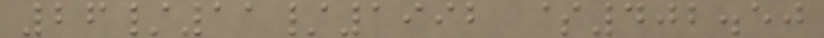26/11/1992 $402.50
